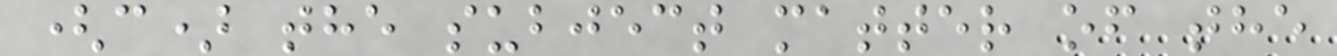(c) the subject matter of the
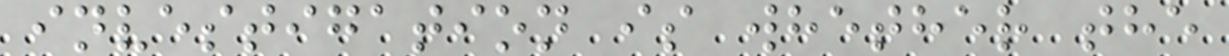investigation is whether the
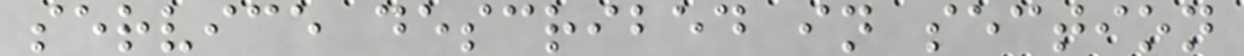service described in section
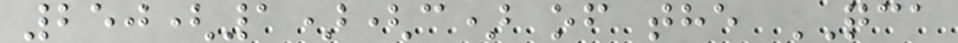250(1)(c) of the QCA
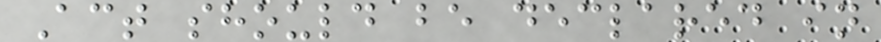Act should be declared in
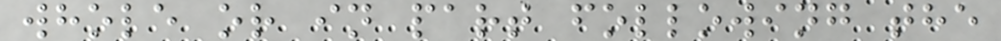whole or in part following the
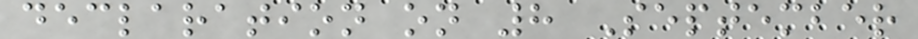declaration on 8 September
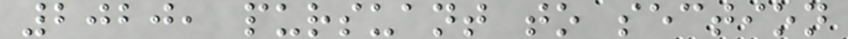2020, pursuant to section
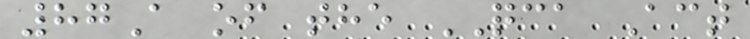87A of the QCA Act
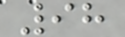98
